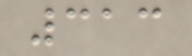313
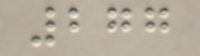277
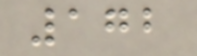172
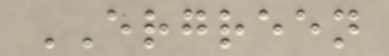ERGREEN
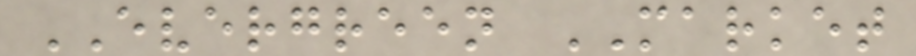EVERGREEN MARKET
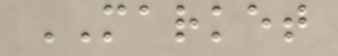MARKET
